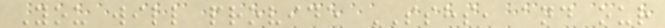You will provide SSHS, and our
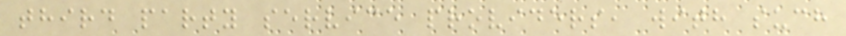third party service providers, with such
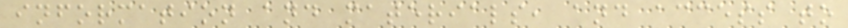information and materials, and access to
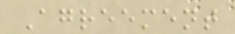Agreement
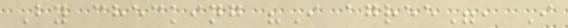By checking "I agree", I
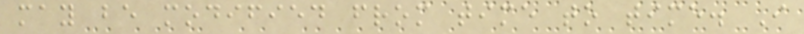may be modified from time to time. I
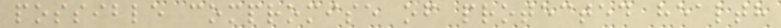possible compromise of protected health
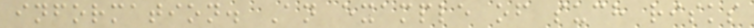information. An example of such risks
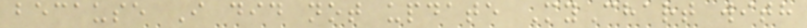because I did not update MyChart with
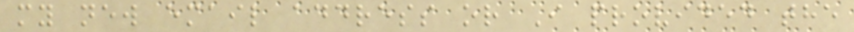my new email address or I provided the
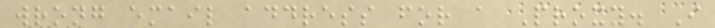wrong email address for a Proxy. I
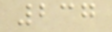237
